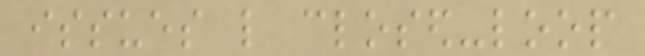issues like closed-loop
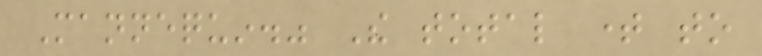Mannequin." The total time to
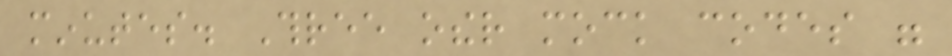minutes. Three other mock codes were
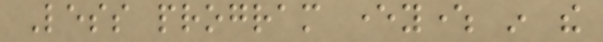Less program everywhere in the
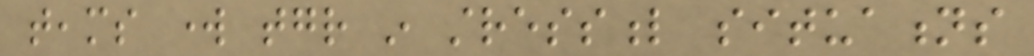teams work together in stressful situations
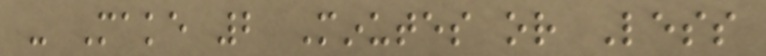- Make 2 Minutes or Less
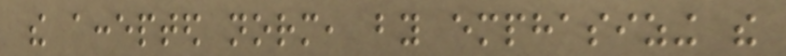the accepted norm, by emphasizing the
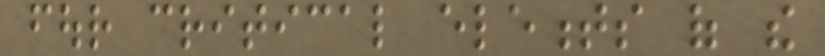four critical elements of the
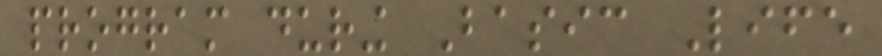program during Basic Life
